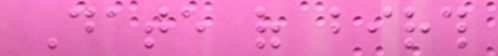Date of birth
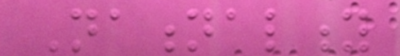Nationality
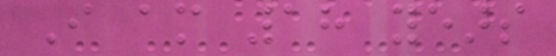I am 18 years
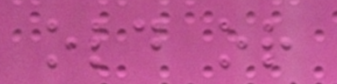old or
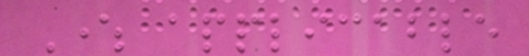Where applicable
